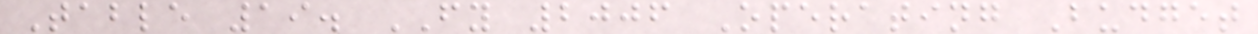Table 19. FY 2006 Operating Budget
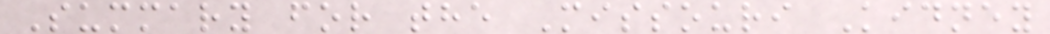Summary for the Missouri Kidney
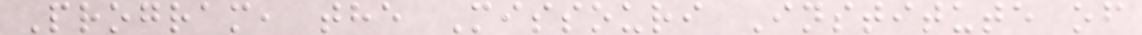Program, the Missouri Institute of
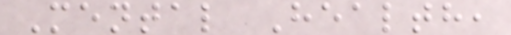Mental Health,
